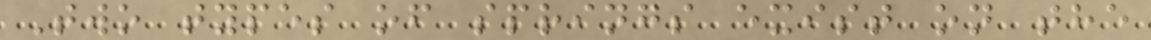Two types of springs exist on the
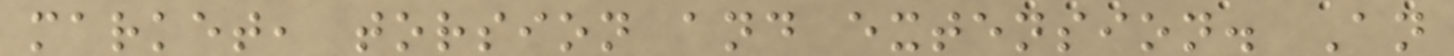market, torsion and extension. An
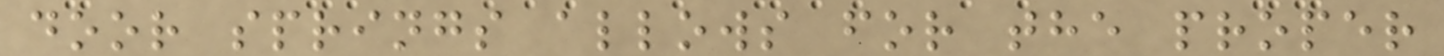door springs allows for the proper
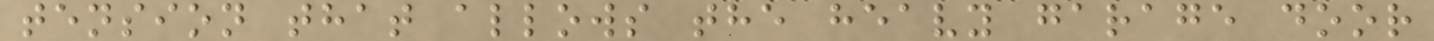tension that allows the heavy garage door
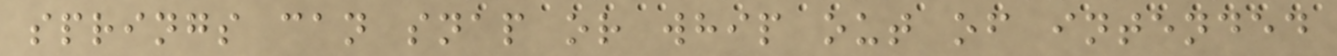springs can snap or whip out of intended
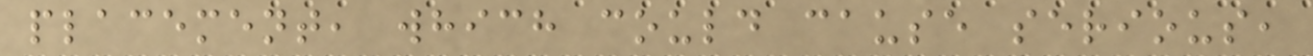placement, which could cause serious,
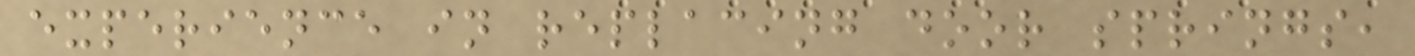experience in replacing door springs,
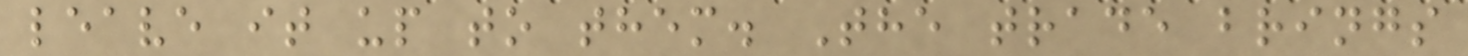leave it up to them. The trade brings
